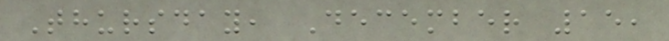Thursday, December 15,
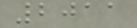2011
